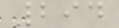294
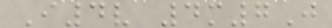I4v 4m7J
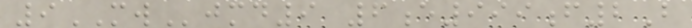9MWjmd9 6e999f2B
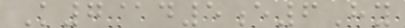K7@d5e6Hy
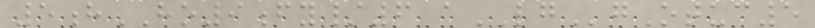5hHO9fy/6 aLGgOtuc5
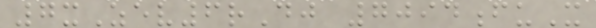7xZev6rDj 7094fuX
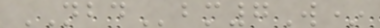NBDbm7W*
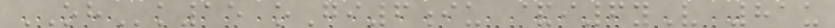OHk15 oGi6iu &i6yV 81u
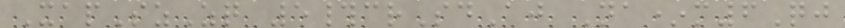XapSzZq 5#crSdAj Na*m6Qj
